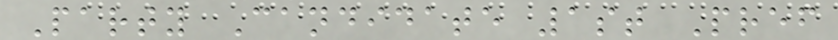Party Candidate 1st Pref
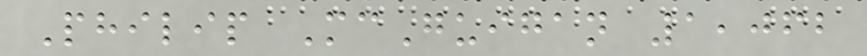Philip McGuigan 1,062
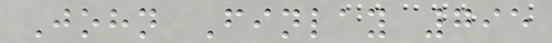John Finlay 795
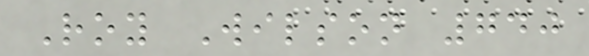Roy Wilson 740
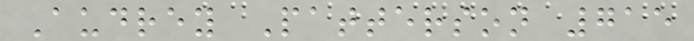Audrey Patterson 715
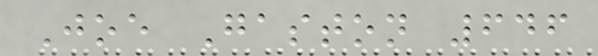Joe Gaston 646
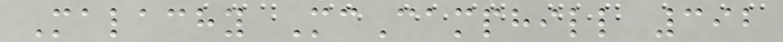Malachy McCamphill 392
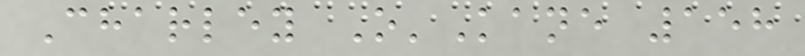Charley O'Kane 158
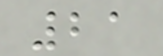21
